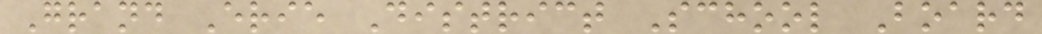Grand Erie District School Board
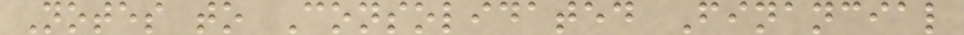Notes to Consolidated Financial
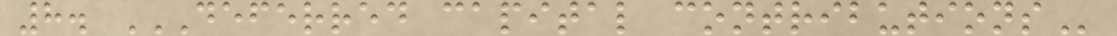8. DEFERRED CAPITAL CONTRIBUTIONS
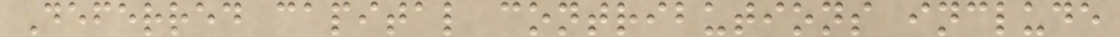Deferred capital contributions include
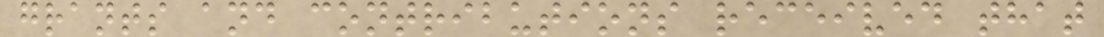grants and contributions received that
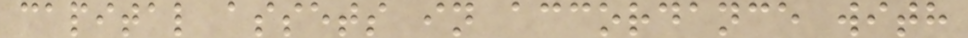capital assets in accordance with
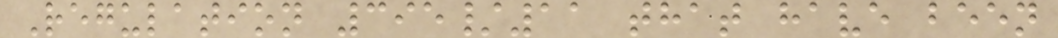Regulation 395/11 that have been
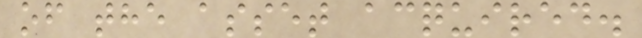of the asset acquired.
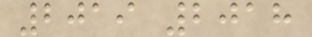2019 2018
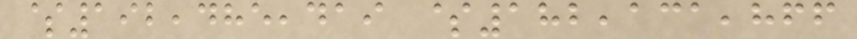$192,485,419 $182,131,866
